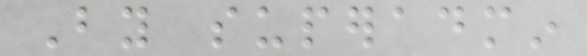By superadmin
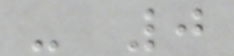- 0
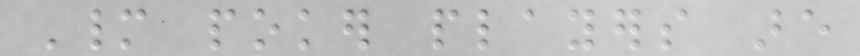Many poker players are
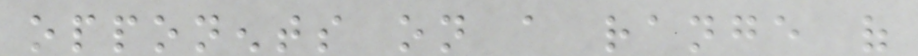opponents on a range of
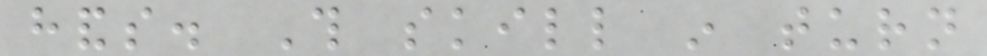hands. This skill in turn
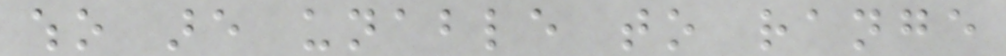who are unable to range
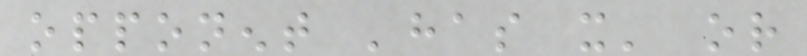opponent 'has it' or
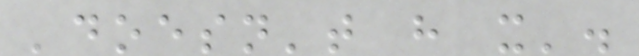'doesn't have it'.
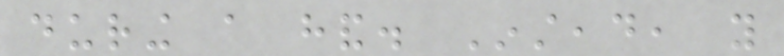during a hand. Instead, you
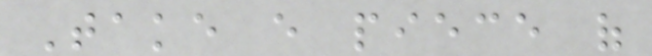Take every piece of
